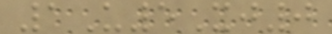1U5Xj0
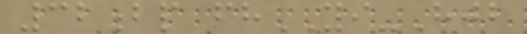32bp fhYI-Hjb
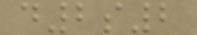d2s2
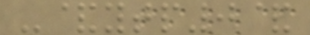-&ytp0&
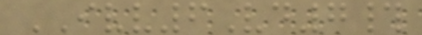IVV6Vd7#
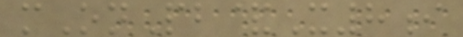mOnPb&X8i
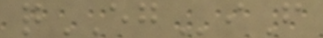qEGiF
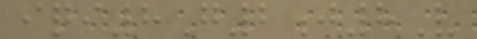iqi8G2j8V
